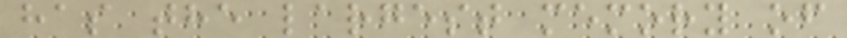has the largest memory of
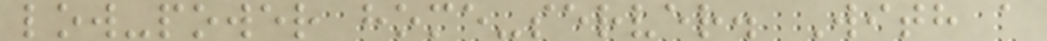low-power home-server. With a
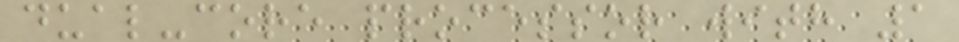dual-core processor with 1
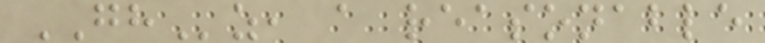GHz, a reasonable
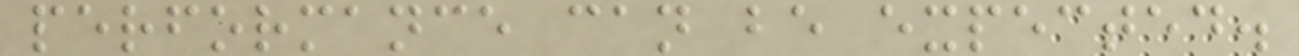performance can be expected.
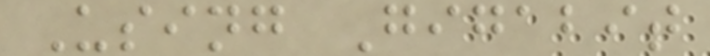Using Gigabit
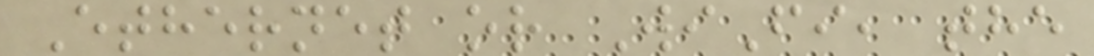Ethernet or WiFi, the
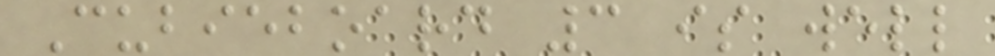Cubieboard 3 is well
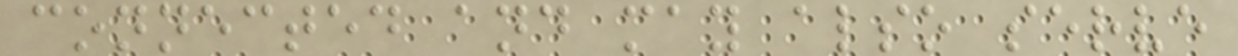connected and may also serve
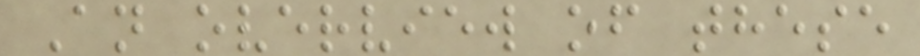An overview of these
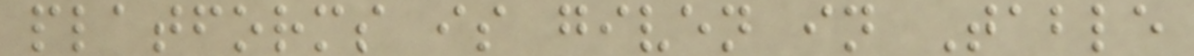platforms is given in Table
